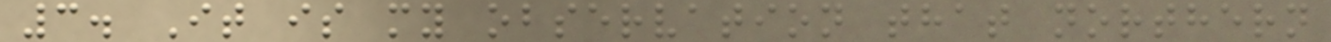3. It is my observation that northern
